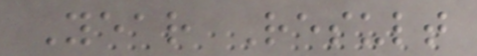Year Result
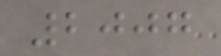2007
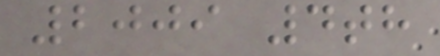2009 4th
